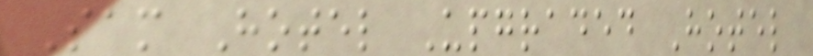Sam Hotel Upgraded Hotel
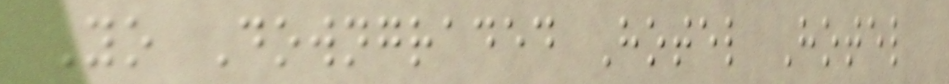Yo Downgraded Hotel Hotel
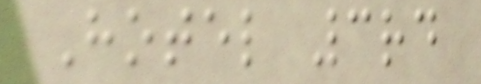Hotel 3rd
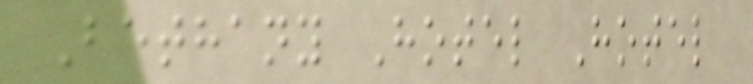Bethany Hotel Hotel
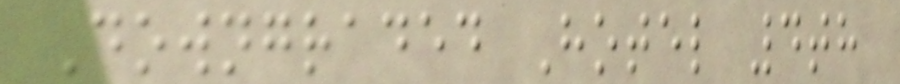Downgraded Hotel 4th
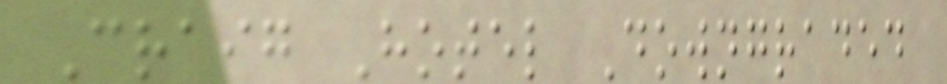Craig Hotel Downgraded
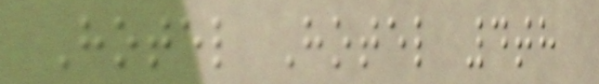Hotel Hotel 4th
